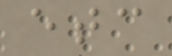etc
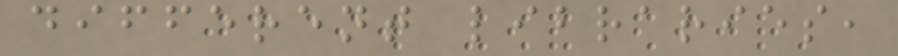different libraries,
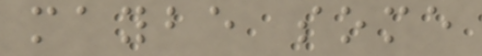maybe some
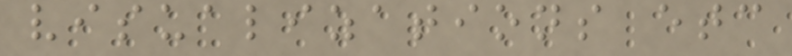visualizations etc
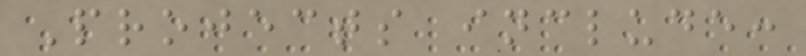Projects include:
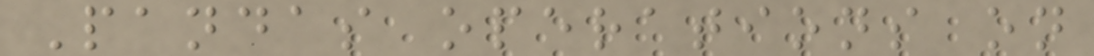Pandas operations on
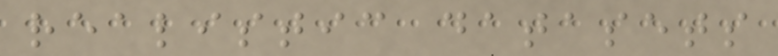realistic datasets
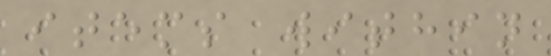items within
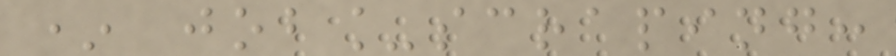* job_scraping:
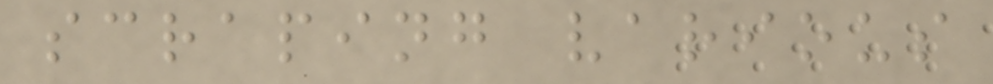scraping various
